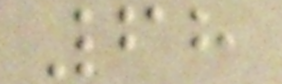68
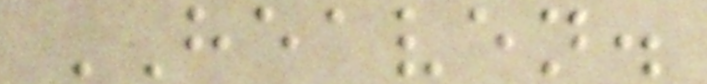HEAVEN.
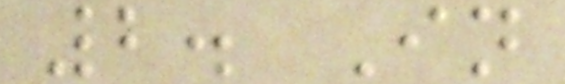2. In
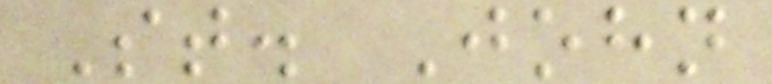St. John
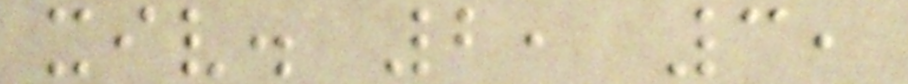xiv. 2, 3,
